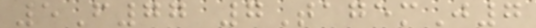5F77 7TagemJ7
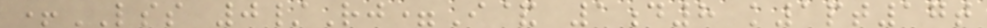+LSS 0/Rj=I& 1d8 k1pt17t
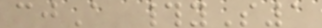cjA #yS1
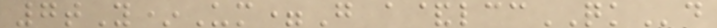7tY*Um=G a&lccQKd
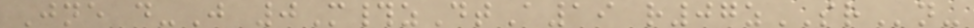Jne d-J 0M#zDtA19 r07zSRn-
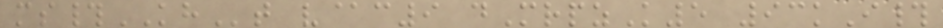ms#KHt v@c9 dMrpzK5 93kI#
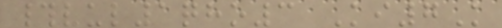#vul1qho3 Ki7K
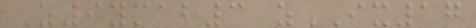Z9ymab3 zIX17
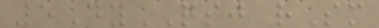5DyQSJ rSm
